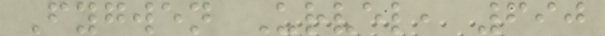Fygwen Urvel, 690
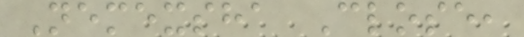Nemexsha Close,
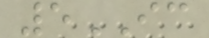5IC
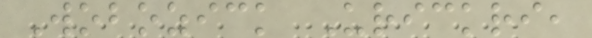Wobozick Urickri,
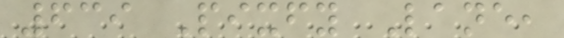639 Pixfy Lane,
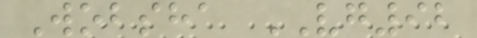Wobsha VG92
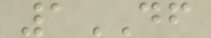1DF
